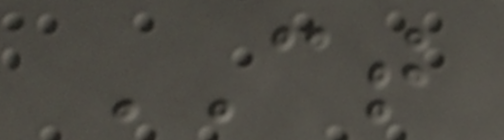CT
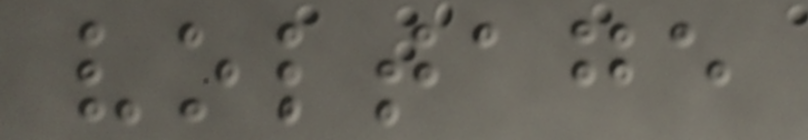voltage
